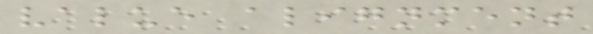value alignment
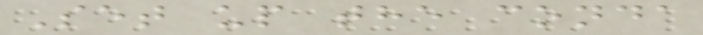Set up the conda
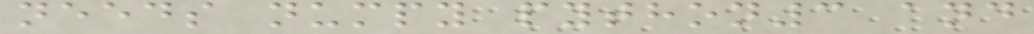needs numpy python3 and
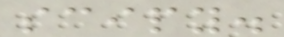scipy.
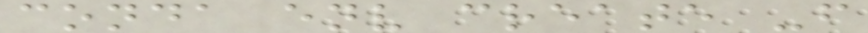conda env create -f
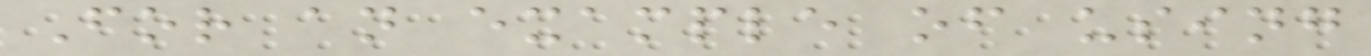For an example of using
